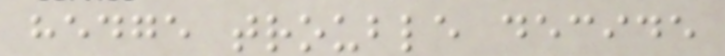hedge trouble decide
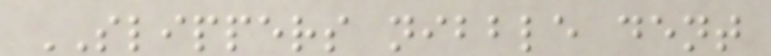SLIPPERS nibble dent
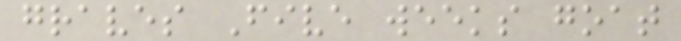graves Five weeks goat
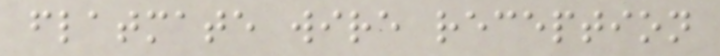flatmate wire reception
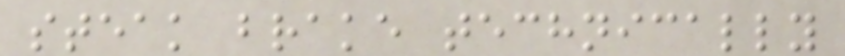steak brake technically
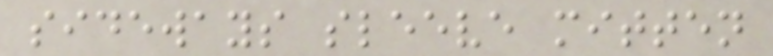sideways sleeve mitten
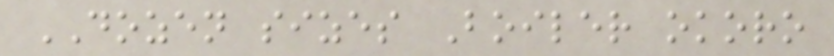DOZEN sizes Boiler okoro
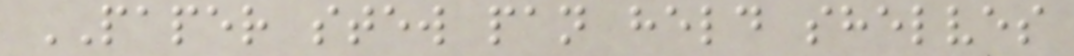PAPER stew pan held shelves
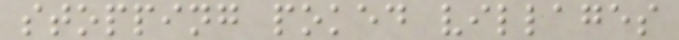stopping poked villages
